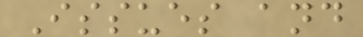Issues and
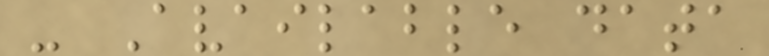- Available data
